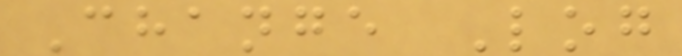Change Log
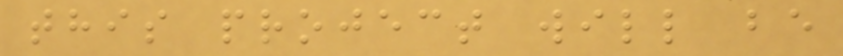this project will be
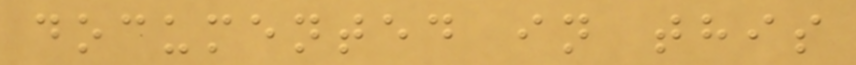documented in this
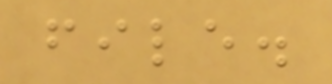file.
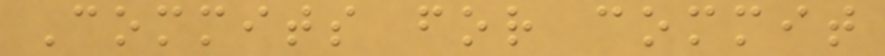Commits for commit
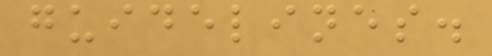guidelines.
